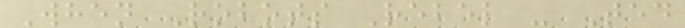When Robots Rebel - Ted
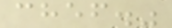chef."
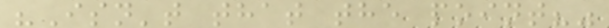"Isn't that the point?"
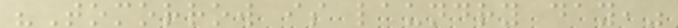"Tomorrow is laundry day,"
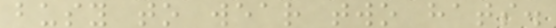busy to wear two hats.
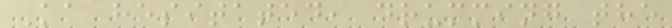Ka hesitated, drumming the
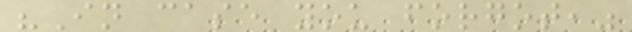"In case you forgot,"
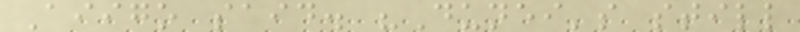Aiigo said. "Dunei's still
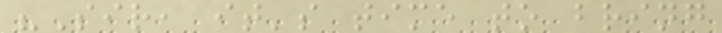"Sir, it's time to bring
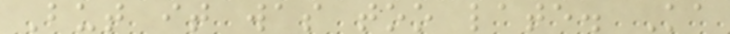But it was too late. Ka
